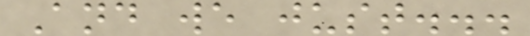And we just...
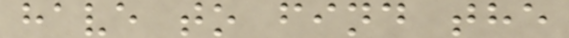have to find the
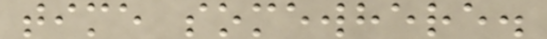time somewhere.
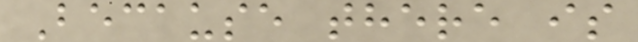Because there is
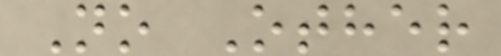No Other
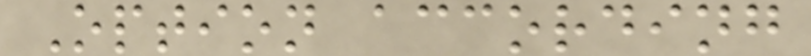Option according
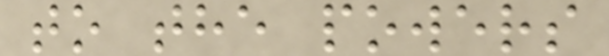to the powers
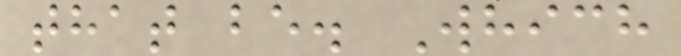that be. Which
